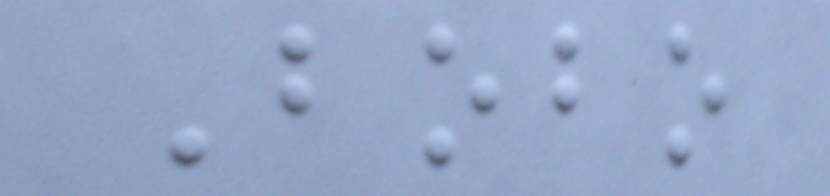Bobo
